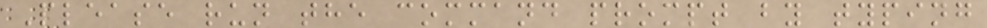Please run the command prompt by typing
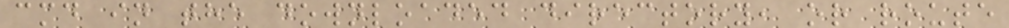cmd in the downloaded directory, or route
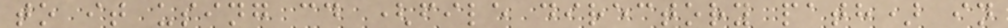to it using cd (file directory path) in
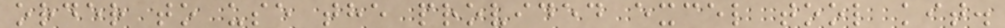order to use the provided excel tool kit.
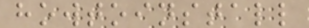howtoinstall
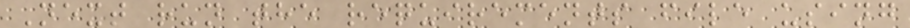Next run the requirements file using
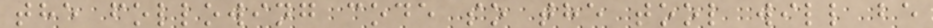the following code so the tool will be
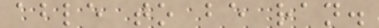able to be ran.
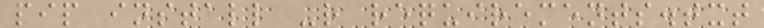pip install -r requirements.txt
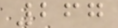267
